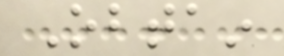Obtain
